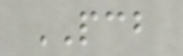PCB
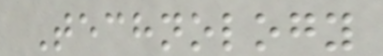Technology
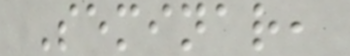Seminar,
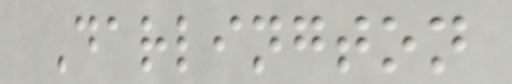Darlington
